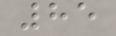85
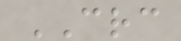CRC
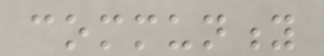community
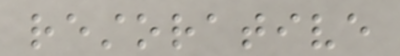restorative
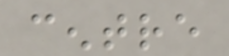centre
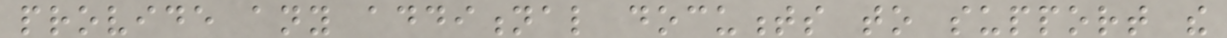provide any additional documents to support the
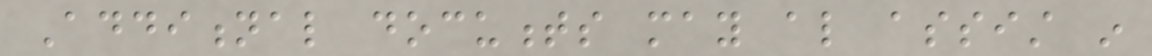Additional documents may also assist in
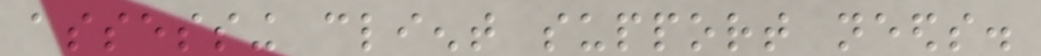assessing client support needs.
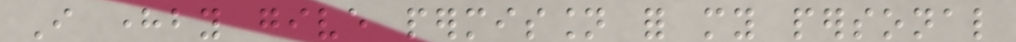I hereby give permission for my personal
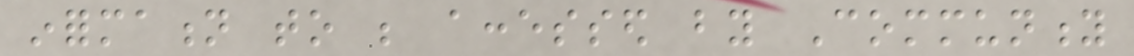information to be accessed by Community
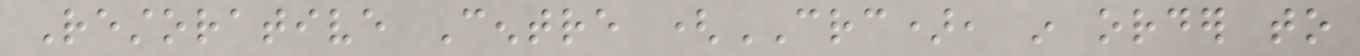Restorative Centre (CRC), in order to
